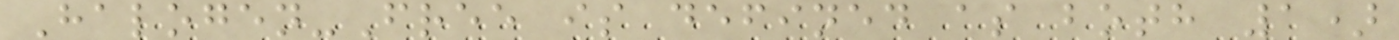Halogen-Free is defined as both 1)
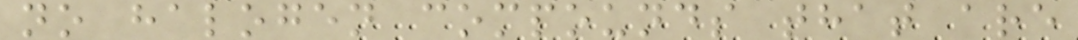no halogen compounds that are
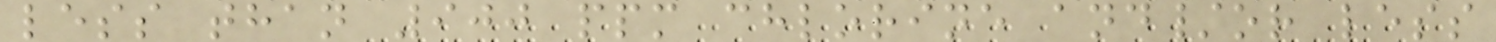less than 900 ppm chlorine and/or less
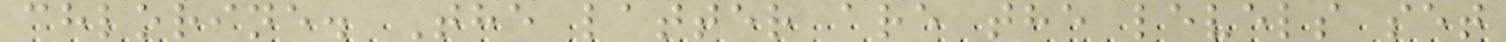chlorine. The latter are the levels set
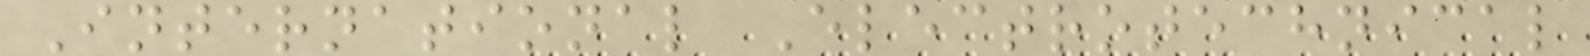International Electrotechnical
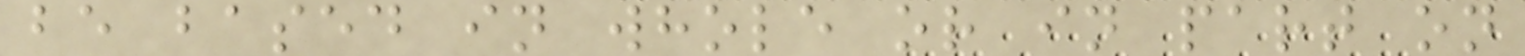be based in whole or in part on
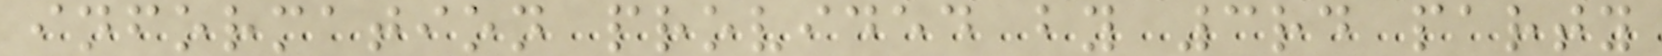information provided by 3rd party
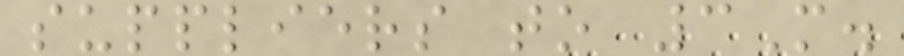suppliers to 3M.
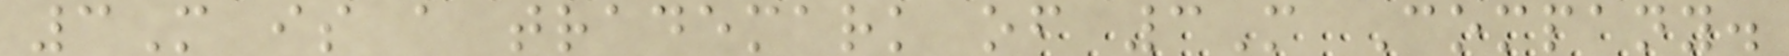3M is a trademark of 3M Company.
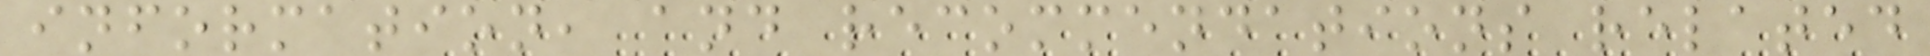information, and recommendations related
